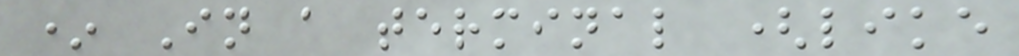* In a terminal (like
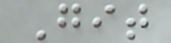Git
